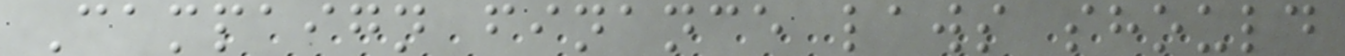Campaign finance laws should
